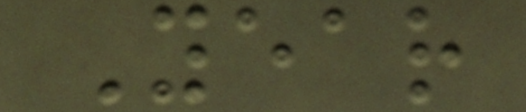Year
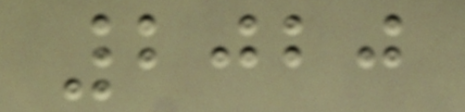2020
